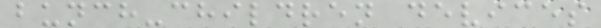bunch-children devices
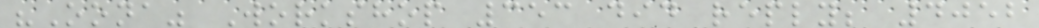"Oona" Workshop 353 did reply; 4052
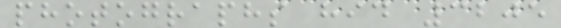photographs hid 3205
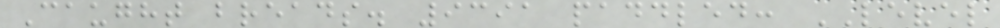Caught breads. 9391 paddled: LEVEL
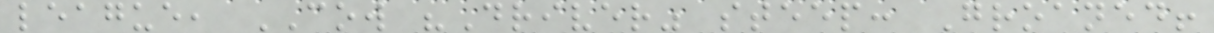league, COW "Driver" steep: Groaned!
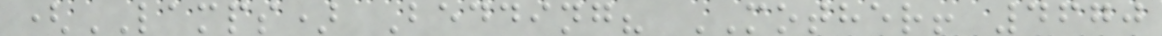(LAMPS) Bedding? MOTHER! 4670
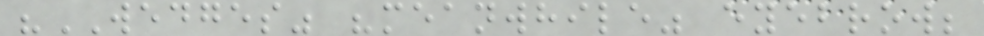"WEDGES" "meanwhile" eyebrow;
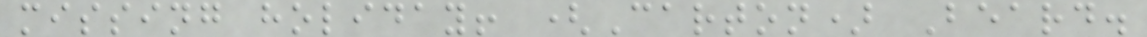missing holiday! (Carton) Beard.
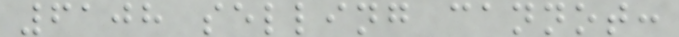6108 selling cannot:
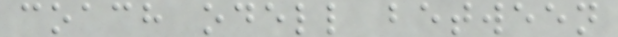coach odell between
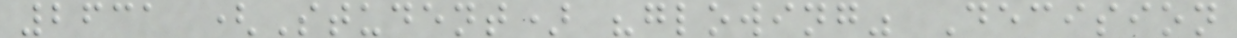2631 (Student) "glowing" Decision
